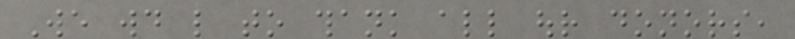We would like to thank all our donors,
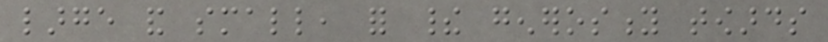large and small, for their generosity towards
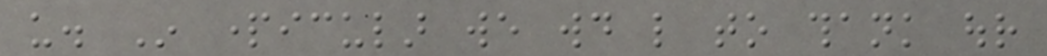us. In particular we would like to thank our
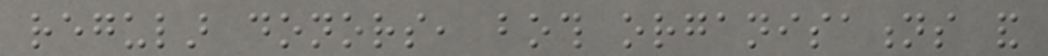regular donors, both organisations and
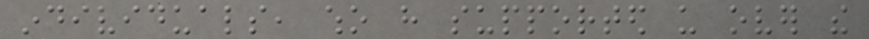individuals, who have supported us over the
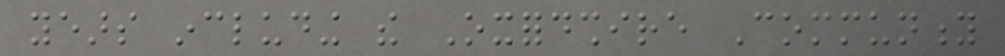years including the Oxfordshire Community
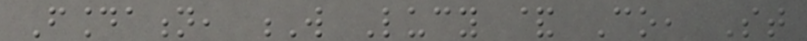Foundation, W Lucy & Co, St
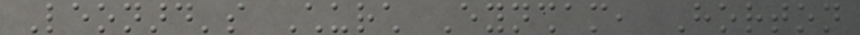Leonard's Church Eynsham, Horton
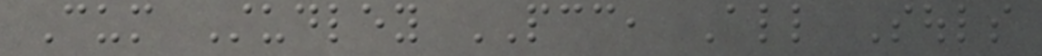Cum Studley PCC, All Souls
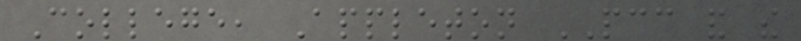College, Appleton PCC and the
